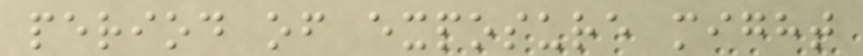period of exposure might
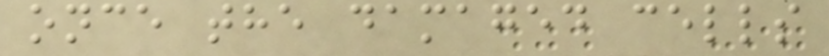once the damaged cells
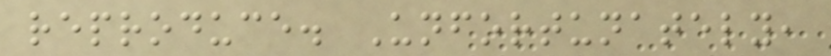reproduce. Unfortunately,
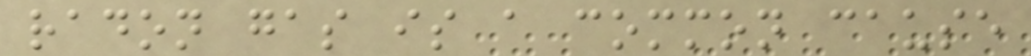radon gas is a common cause
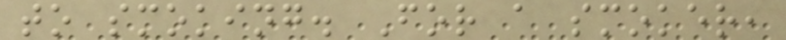to smoking. For a smoker,
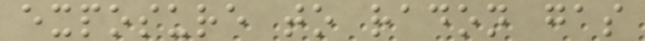exposure to radon gas
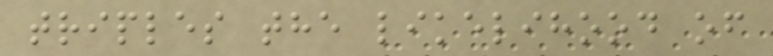triples the likelihood of
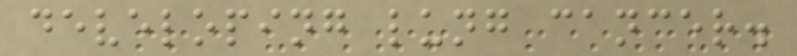developing lung cancer.
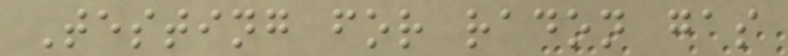Testing for radon gas
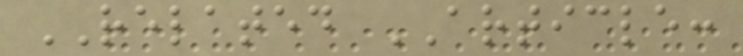RELATED ARTICLE:
